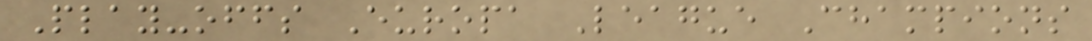Play-offs Europa League Champions
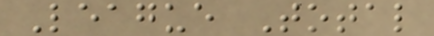League Total
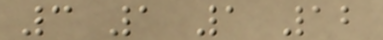3 1 1 12
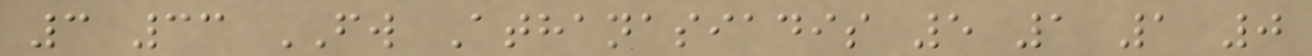3 33 FW Athanasiadis 5 1 1 0
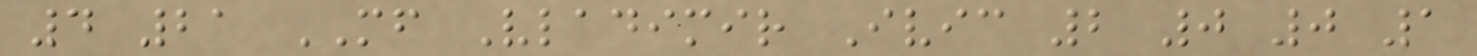4 21 MF Vladimir Ivic 2 0 0 1
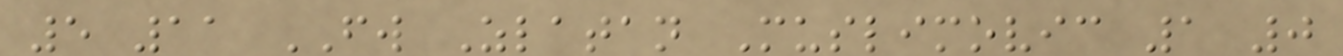5 11 FW Zlatan Muslimovic 1 0
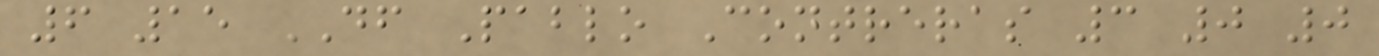6 15 DF Pablo Contreras 3 0 0
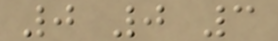0 0 3
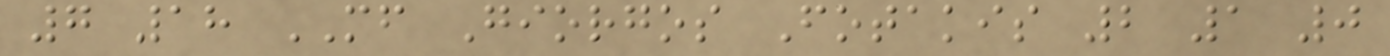7 18 MF Giorgos Fotakis 2 1 0
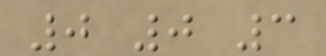0 0 3
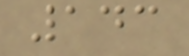143
